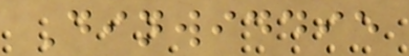Dinwiddie
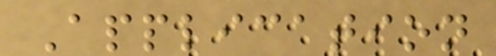Application
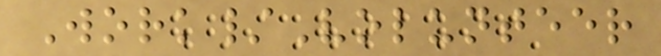Work/Volunteer
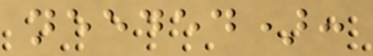needed):
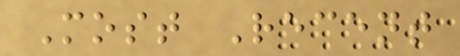Most Recent
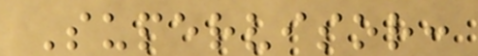Supervisor:
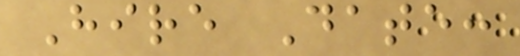Hire Date:
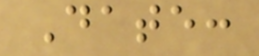Date:
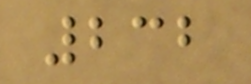232
